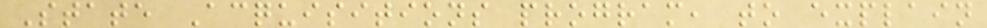State Acquisitions program, to explain
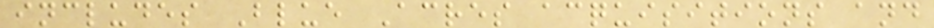includes Blue Acres acquisitions and
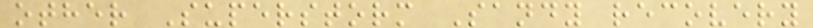other Superstorm Sandy recovery
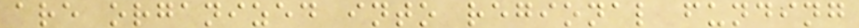are organized into regional funding
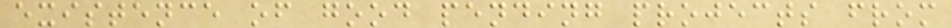existence of good pending projects from
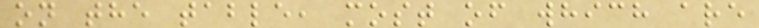on the table, most of which are
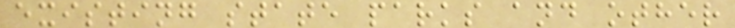existing state parks and other
